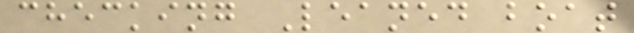checking Leaned boat
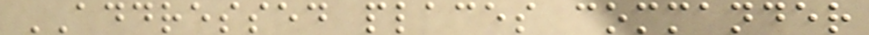ADDRESSED places commander
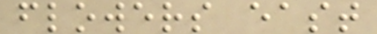flowers east
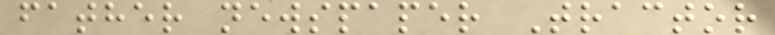father newspaper Tractor
